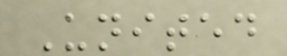United
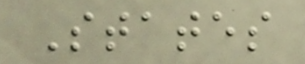States
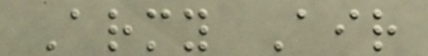Army Air
